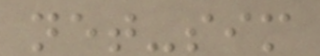net-sim
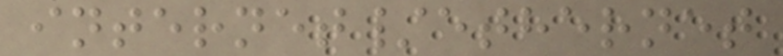internet/ethernet
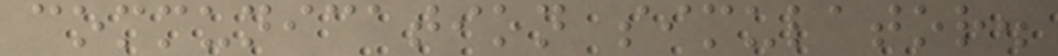communication simulator.
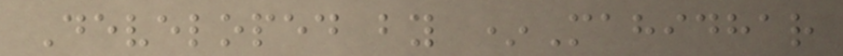Developed by *Mahidhar
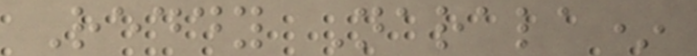Reddy Narala*
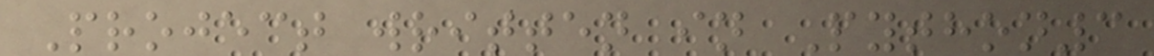Project written in Python3
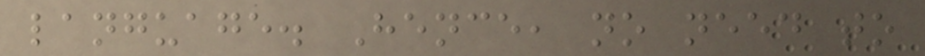language. Hence, no need to
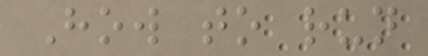How to run
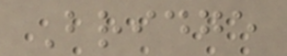Bridge
